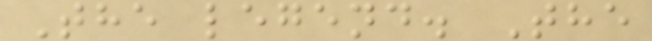The legend. The
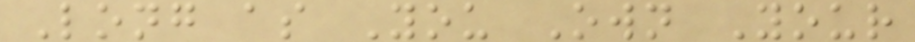Long as You Own Your
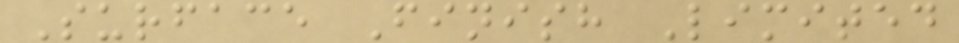Surface Finish Limited
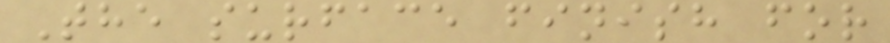The surface finish for
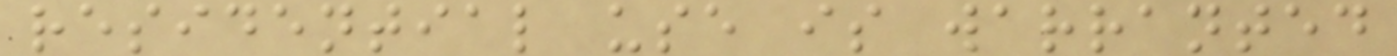residential use is warranted
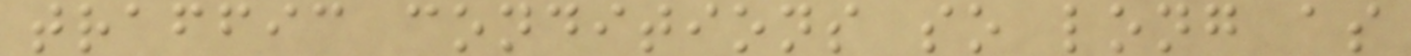traffic conditions so long as
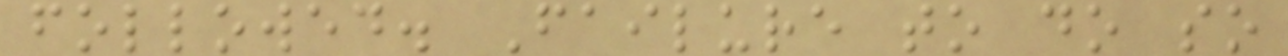followed. Failure to do so
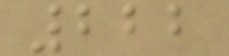222
